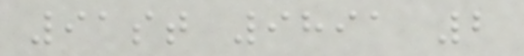91st 9891 2
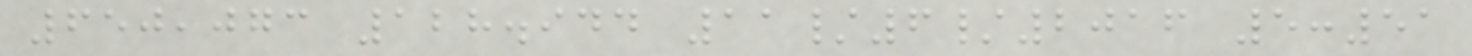650,073 128.944 11/6/2016 5:51
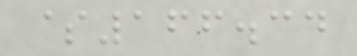$166.34
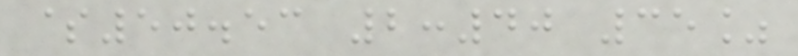$50.53 2:40 35%
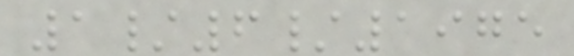1/6/1975
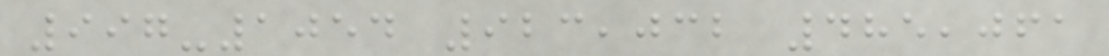997-1054 923,032 485,061
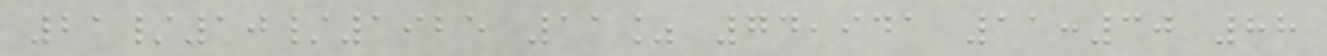21/10/1925 11% 74,941 11:30 88
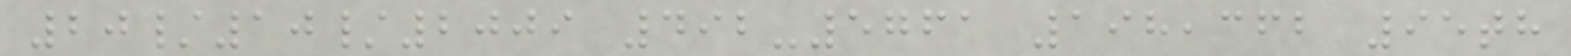20/10/2009 492-5761 198,362 95th
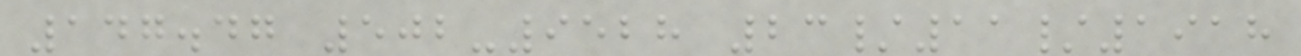147.47 502-9528 23/11/1918
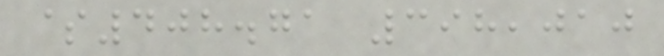$408.71 398,010
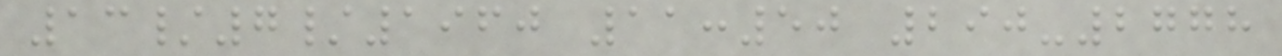13/7/1960 11:50 290-2778
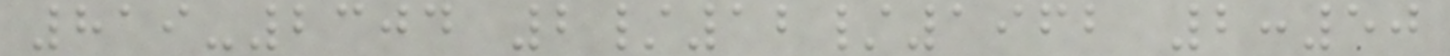819-2304 2/12/1962 2:50
